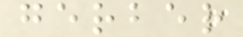gerber
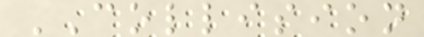COLLISION
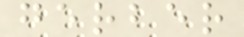gerber
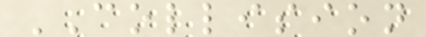COLLISION
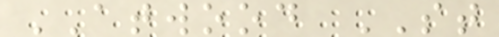ATWOOD ST
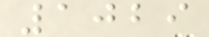1029
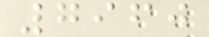7960
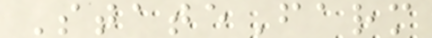StateFarm
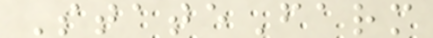StateFarm
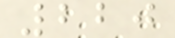220
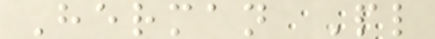Herman Pl
